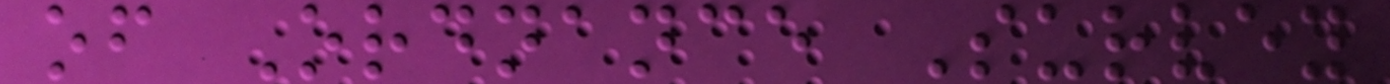of Ordnance Survey
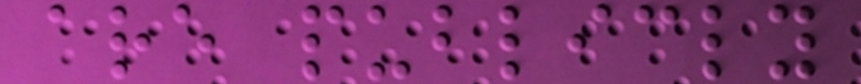are publicly
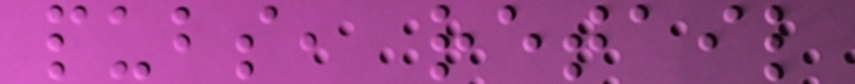pubs, retail
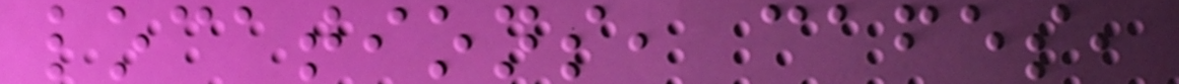locations, cafes,
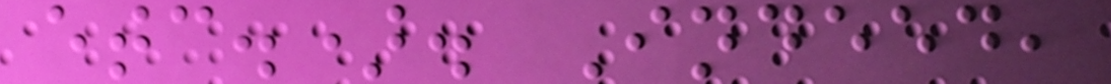etc.). Indeed,
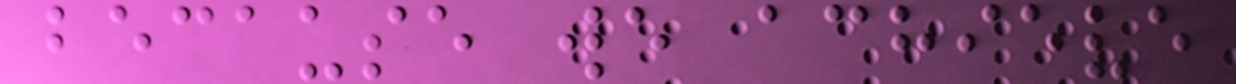because we achieve
